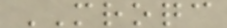MROQC
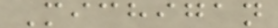Michigan
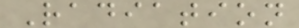Radiation
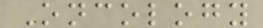Oncology
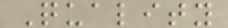Quality
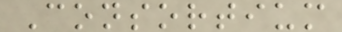Consortium
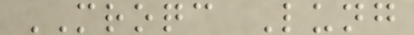MROQC Lung
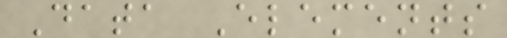Data Elements
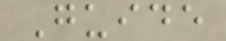Guide
